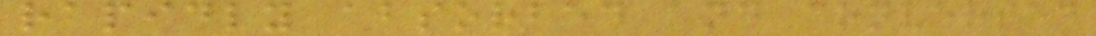rapidly absorbed and converted
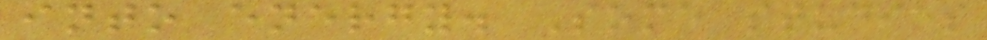into energy. Some studies
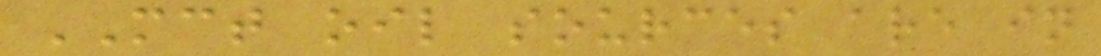MCT oil sources are in
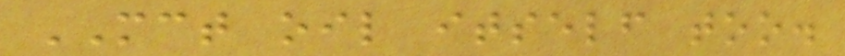MCT oil itself too.
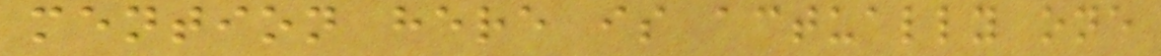mention here is actually one
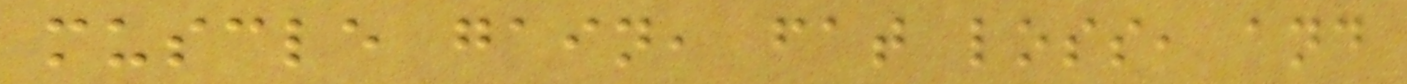muscle gain, fat loss, and
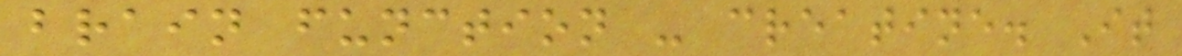brain function - creatine. It
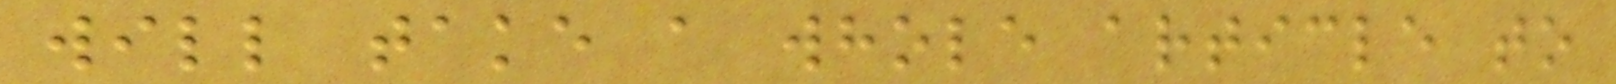will take a whole article to
